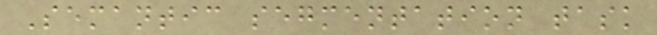Semantic segmentation task
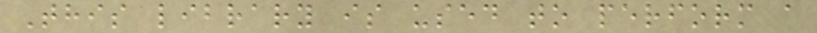This library is used to perform a
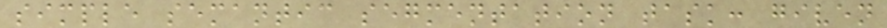simple semantic segmentation task: given
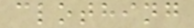clothing
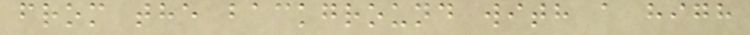from the background with a high
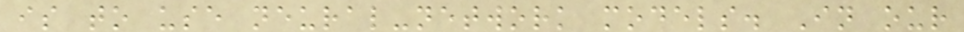is to use neural-network models. In our
